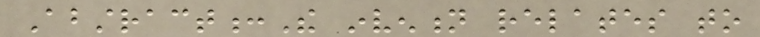Abstract:The invention relates to
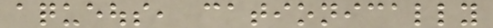aqueous, cationically
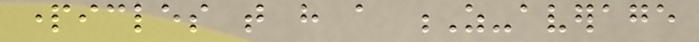particles that have a Z-average
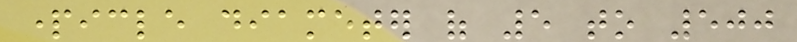particle diameter of 5 to 500
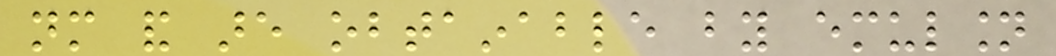nm and are obtainable by emulsion
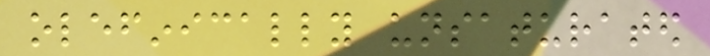olefinically unsaturated
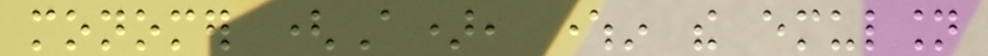monomer (A), wherein the emulsion
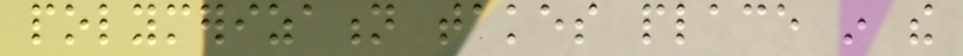polymerization takes place in the
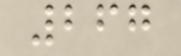267
